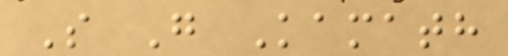S G Kamath
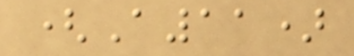(A11)
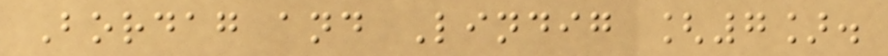Bordag and Lindig [7].
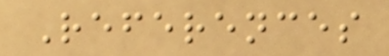References
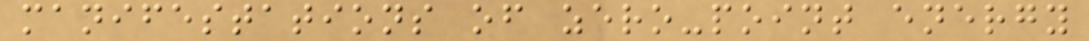manifestations of zero-point energy
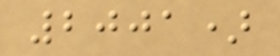2001)
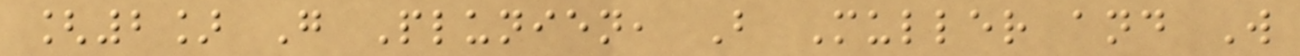[2] G Plunien, B Muller and W
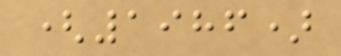(1986)
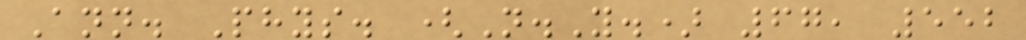Ann. Phys. (N.Y.) 67, 552
